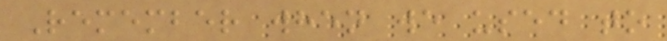Remember when we used to
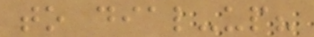to dial-up?
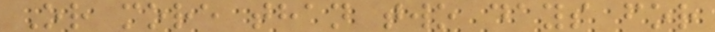Or more than two days for
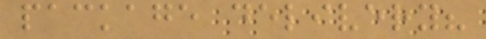package delivery?
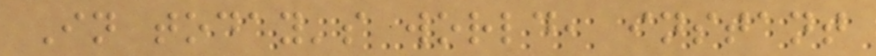In today's world, instant
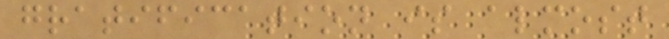gratification is almost
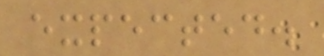expected.
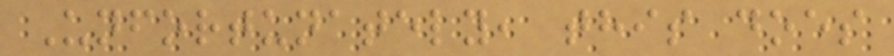Unfortunately, this does
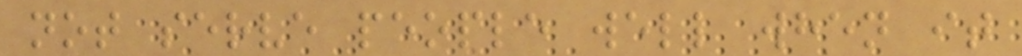not serve people well when it
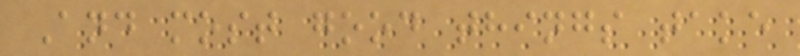And most good things take
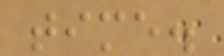time.
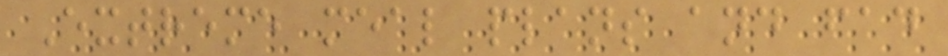Extreme meal plans and fad
